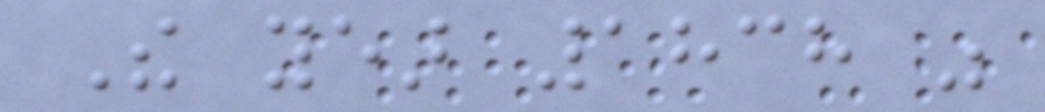The year 1838 was
